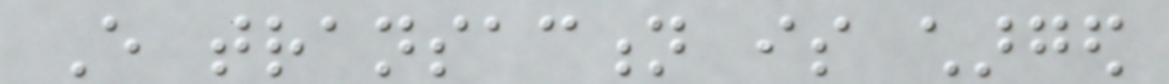Every transaction is charged
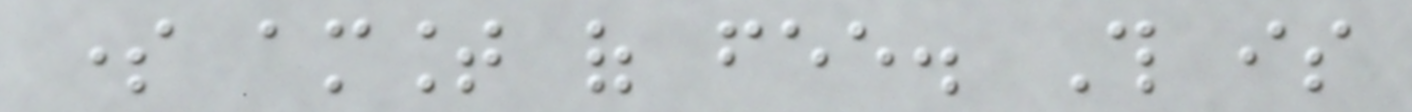some amount of fee. This is
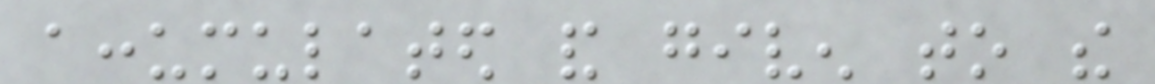accumulated and given to the
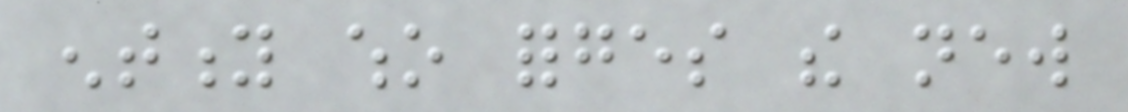entity who forges the new
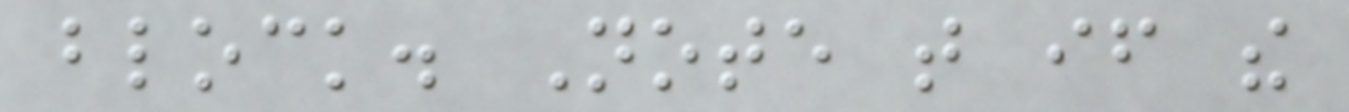block. Note that if the
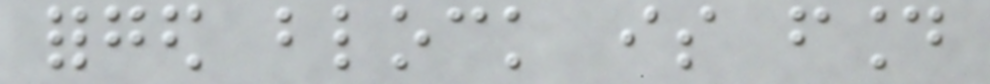forged block is found
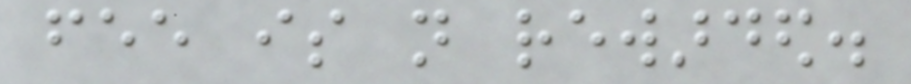fee is not rewarded.
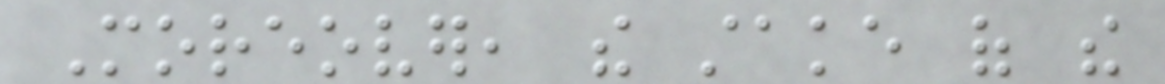Moreover, the stake of the
